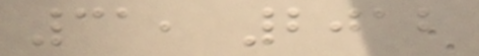31, 2012
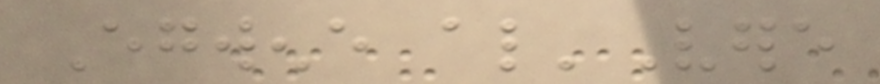Egwene al'Vere
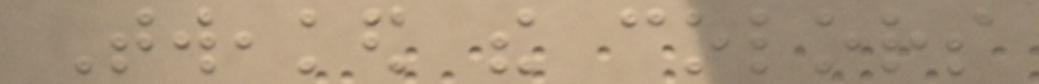Tweaked the colors
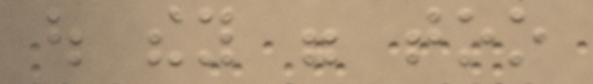out they were too
